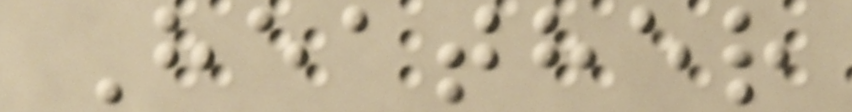Heather
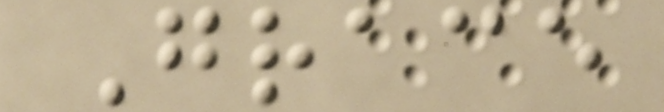Grace
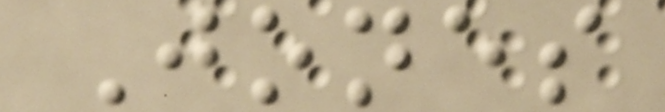Jones
